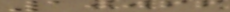10066
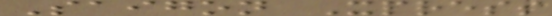Saigon Xpress
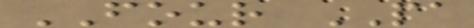FOUR PA
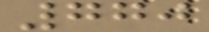770
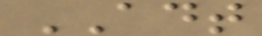ADT
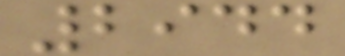2944
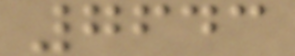7643
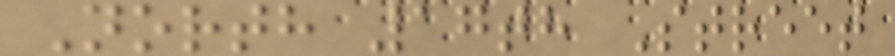North 17th Street
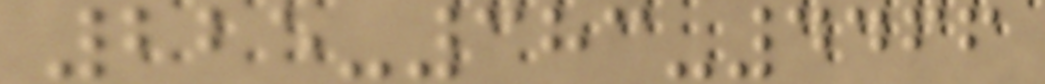225-383-4466
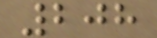208
